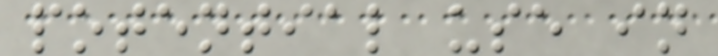potential use in
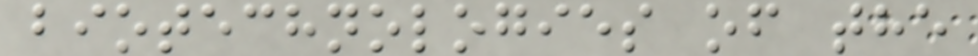biotechnologies of the
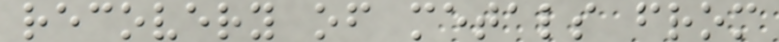recovery of metals from
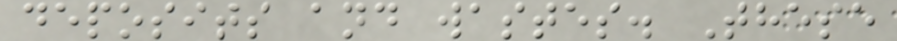deposits and wastes. These
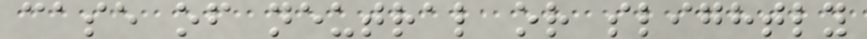case of neutral or slightly
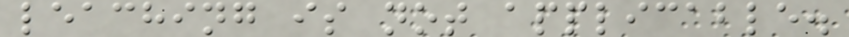leaching is not applicable.
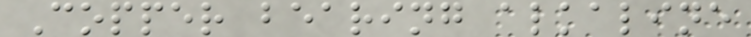Copper bearing alkaline
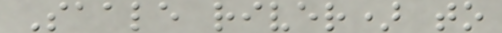Saale river) to
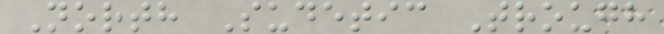North Sudetic Trough
